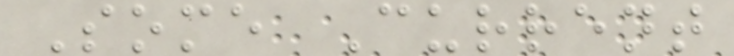Some Current
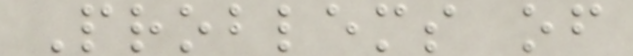Problems of
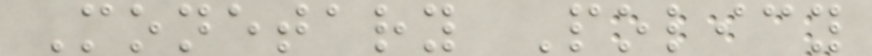Monetary Policy
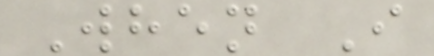When I
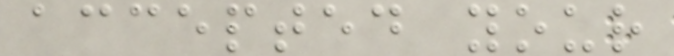accepted your
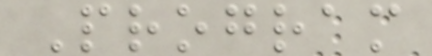Program
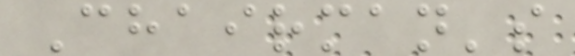Chairman's
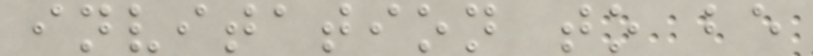invitation to be
